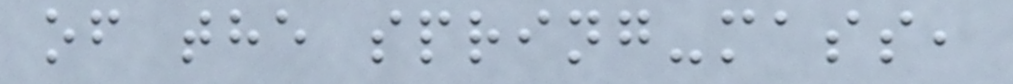of the spring-mass,
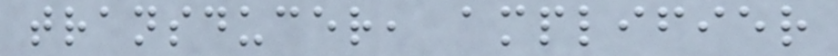transducer, amplifier
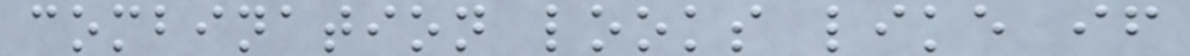combination looks like if
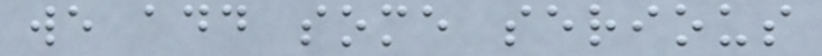we add some serious
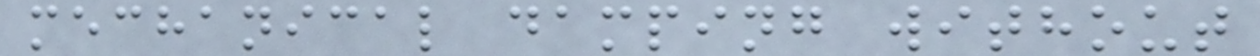mechanical damping without
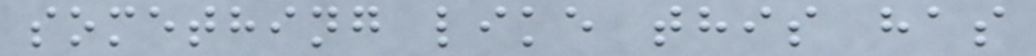something like this has
